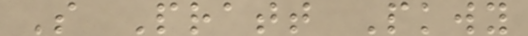S Pratt Pkwy
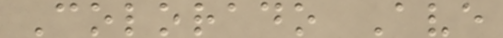Colorado Ave
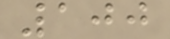100
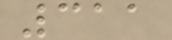311
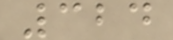324
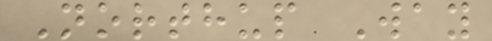Northup Way
